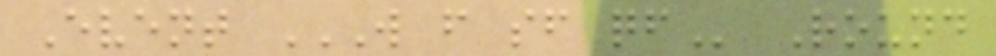Event W F SF QF Round
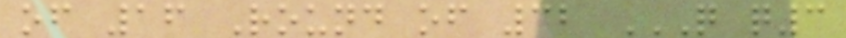of 16 Round of 32 Q Q3
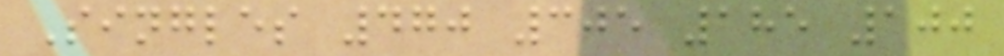Singles 470 305 185 100
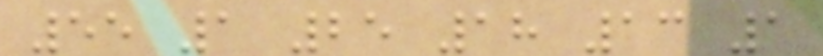55 1 25 18 13 1
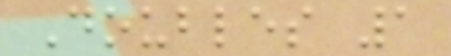Doubles 1
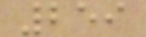259
